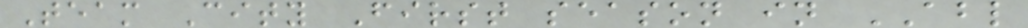Team City First season in ABL
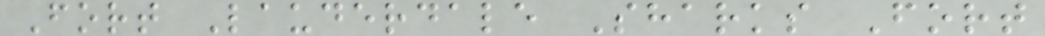Fort Lauderdale Sharks Fort
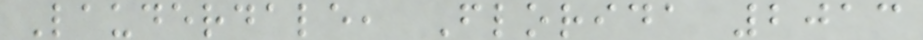Lauderdale, Florida 2013
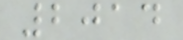2014
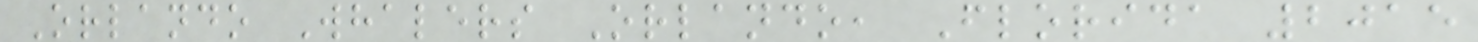Orlando Whalers Orlando, Florida 2015
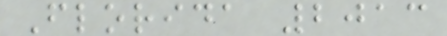Florida 2013
